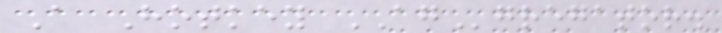A Hotkey AGgregator.
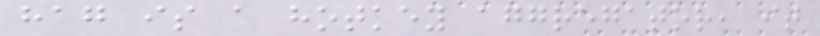hag is a hotkey aggregator, it
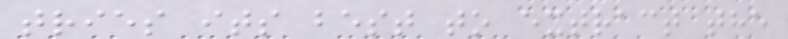tries its best to extract the
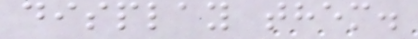display them.
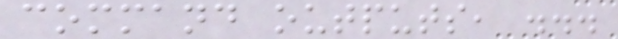command outputs, ...
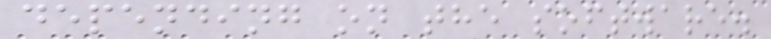depending on the software.
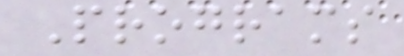Programs
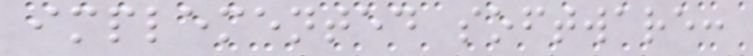implemented software:
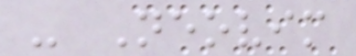- Neovim
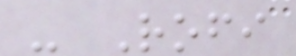- Rofi
